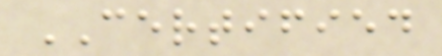CERTIFIED
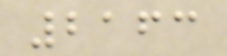2163
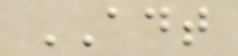ADT
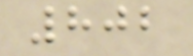802
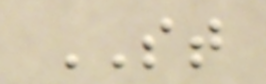ST
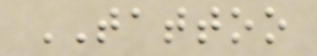TATTOO
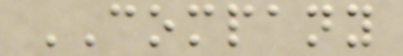COMPANY
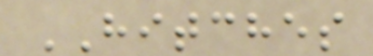HITCHES
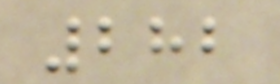282
